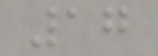17
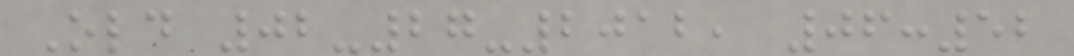Old 02-27-2012, 06:52
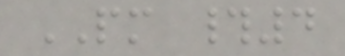PM #4
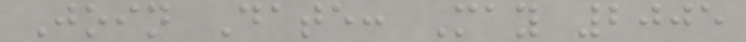Join Date: May 2005
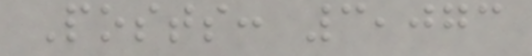Posts: 3,073
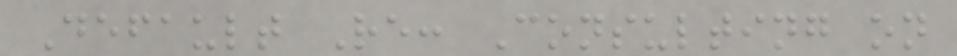Default Re: Consulting on
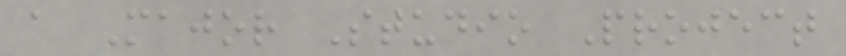a Major Studio Project
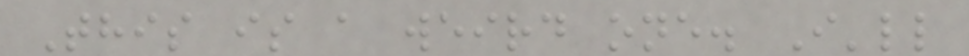This is a weird one. I'll
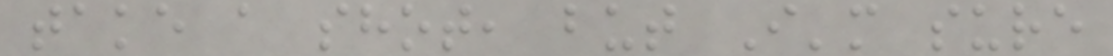take a shot, but I'm sure
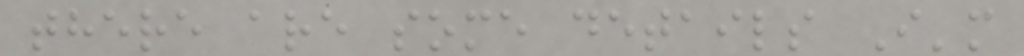there are some details I'm
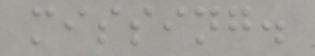missing.
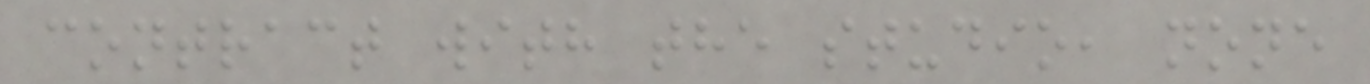contract with the studio, none
